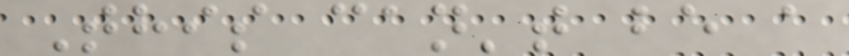This can't be a
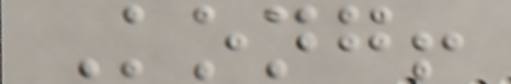Kong!
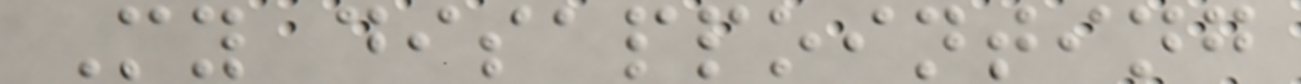My disappointing
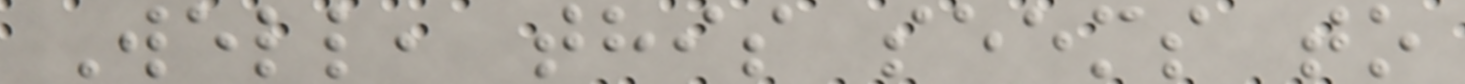Well, this seems to
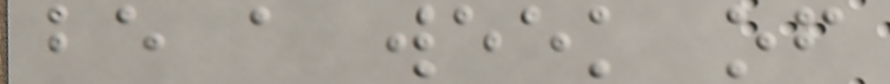be a week of
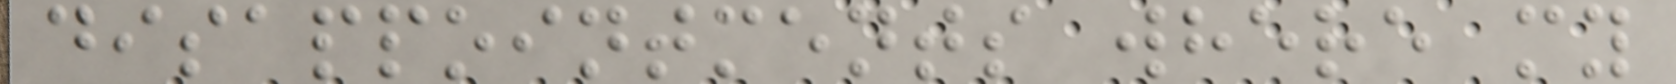disappointments where my
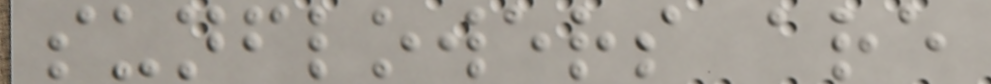sunflowers are
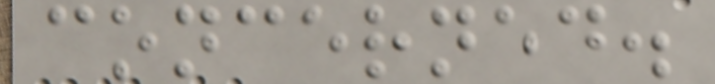concerned.
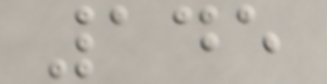145
